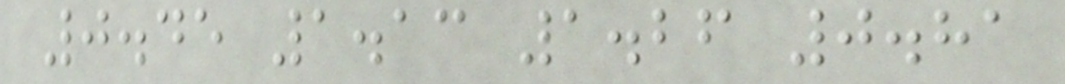0.45 1.13 1.26 0.81
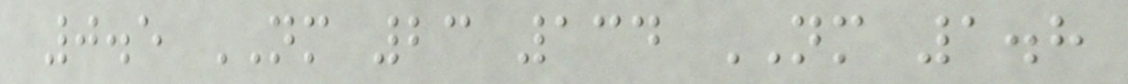0.5 NM 23 134 NM 1.8
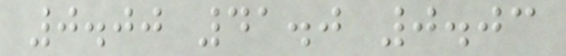0.00 41.0 0.03
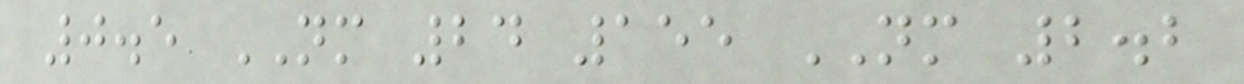0.5 NM 24 155 NM 2.2
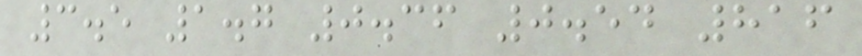3.5 1.7 0.36 0.54 816
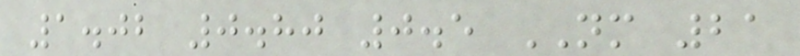1.02 0.80 0.5 NM 21
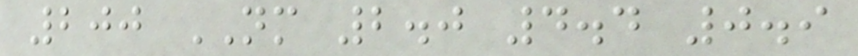200 NM 2.0 4.4 0.9
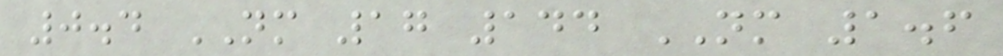0.4 NM 17 144 NM 1.6
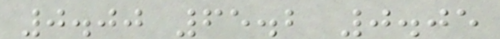0.00 65.2 0.05
